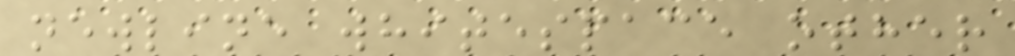newline whitespace other
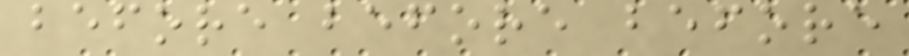before before before
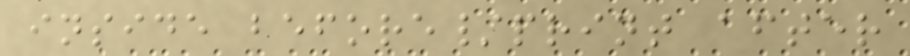inside before/print after
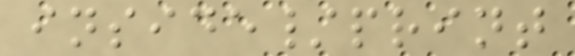inside/print
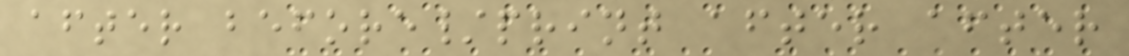after before/print after after
